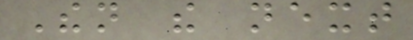Then the next
